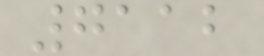7112
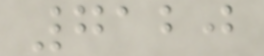7120
